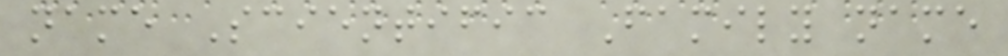name Scientific Family name
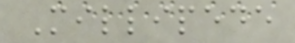Millipede
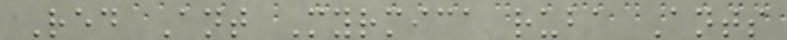Red Ant Myrmica ruba Ants
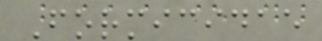Formicidae
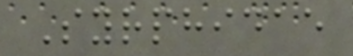Syrphidae
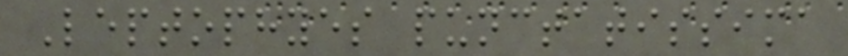Leptophyes punctatissima
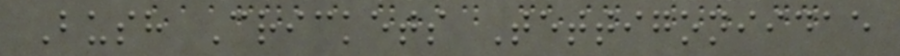Bush Crickets Tettigoniidae
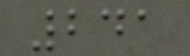241
